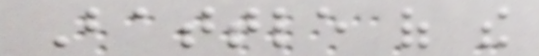Battle of the
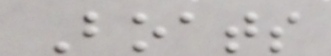Boats
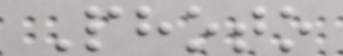Photo
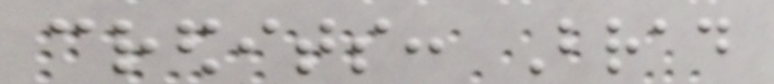credits: Brad
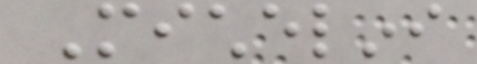Michelini
